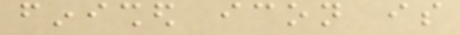finished icon is
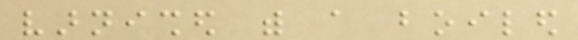varnished with a boiled
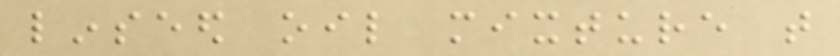linseed oil mixture that
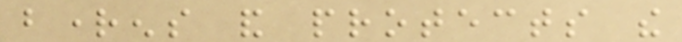brightens and protects the
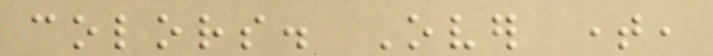colors. Over time,
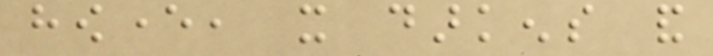however, it darkens and
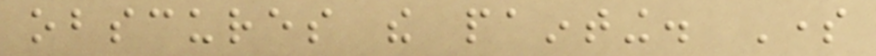obscures the painting. Some
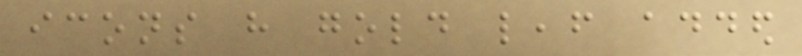icons have gold leaf added
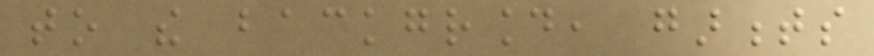to the background, garments
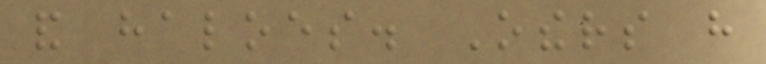and haloes. Others have
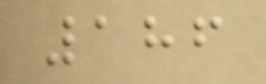186
